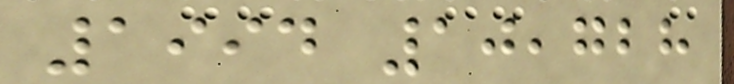1994 10,728
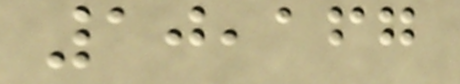10,167
